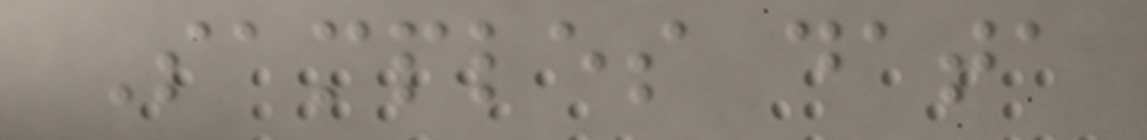Samples data
